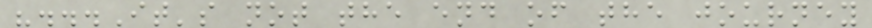"...It's not the end of the journey
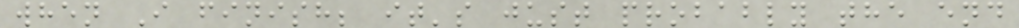when I finish; it's just probably the end
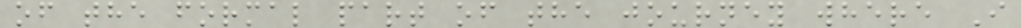of the formal part of the journey where I
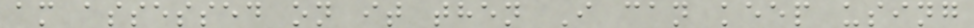am assessed on it then I can keep using
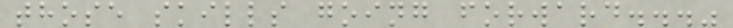those skills going forward..."
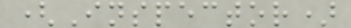(Inspector)
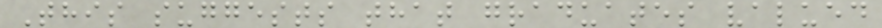This suggests that graduates valued
